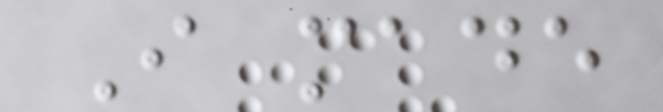I made
